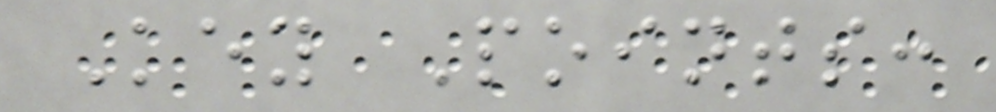Key Points:
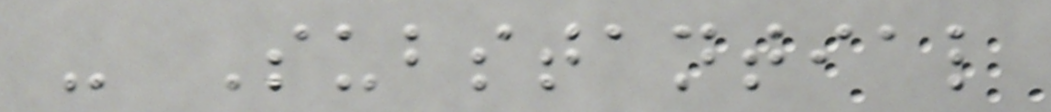- Substantial
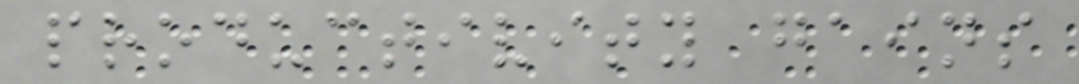productivity gains
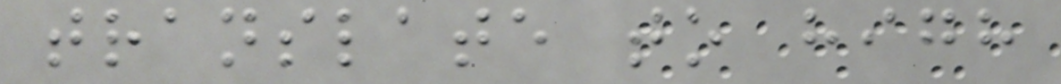translate to high
